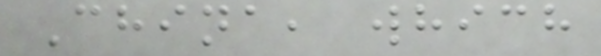China, which
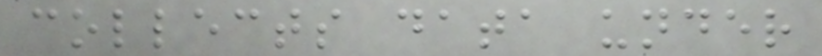collects data under
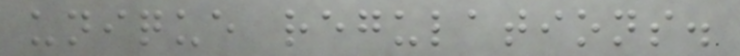unique regulations.
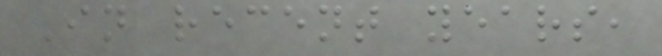In recent years,
